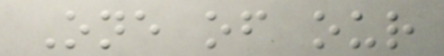One of our
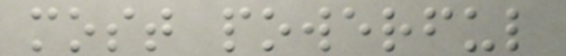most powerful
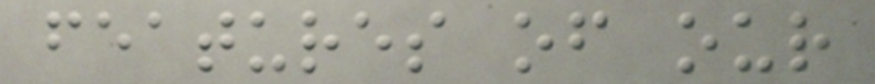features of our
